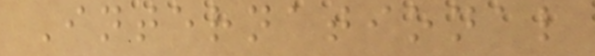International
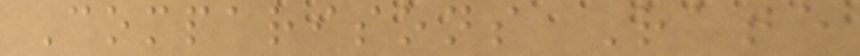Comparisons Rate
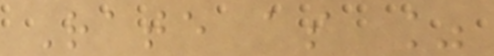Rate as %
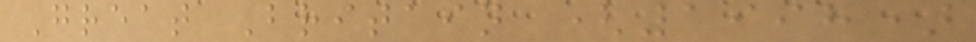Great Britain (1998)
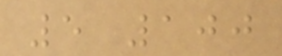5 100
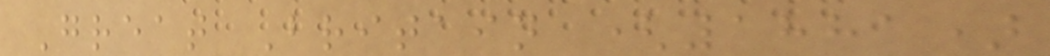Great Britain (1881)
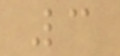3
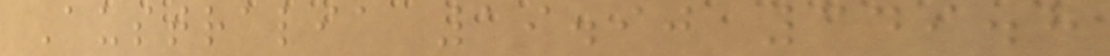Australia 19.90 349.8
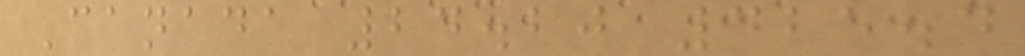Canada 24.20 425.4
